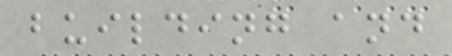building and
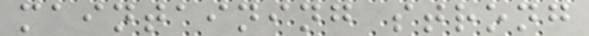maintaining strong
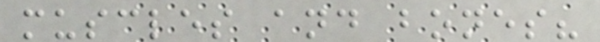muscles and bones?
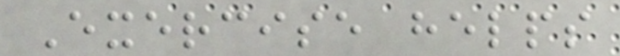Exercise helps
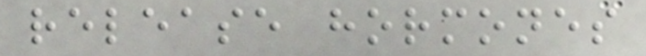release hormones
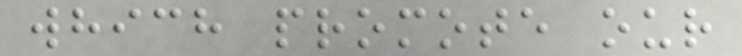which promote our
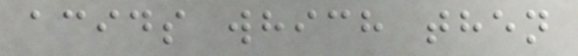acids which then
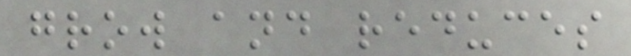grow and reduces
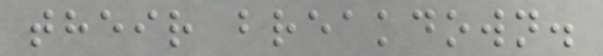their breakdown.
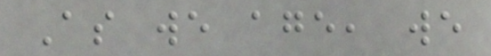As we age, we
